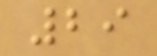29
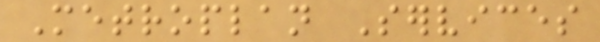Metroplan Services
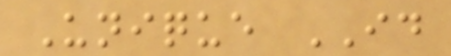Unique ID
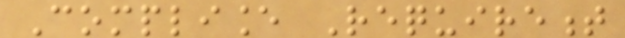Compliance Requirement
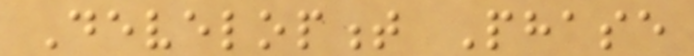Development Phase
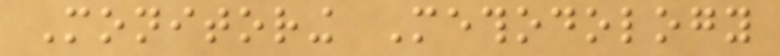Monitoring Methodology
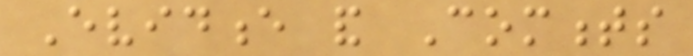Evidence and Comments
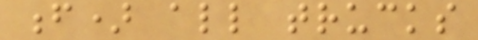f) all trucks
